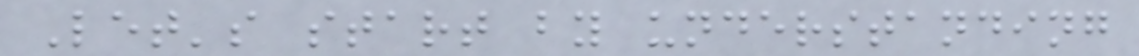Let's start by understanding
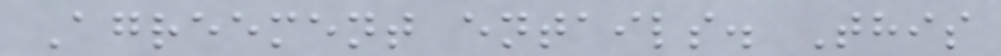Agreement entails. This
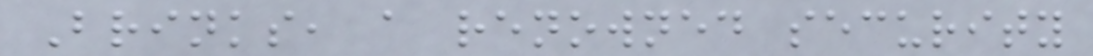Brinks, a renowned security
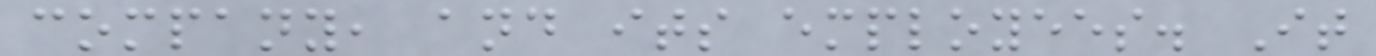company, and its employees. It
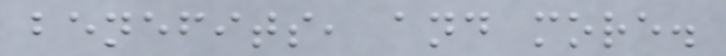benefits, and more.
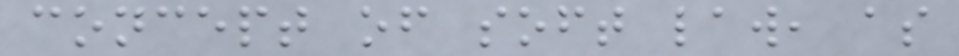concept of soft law, as
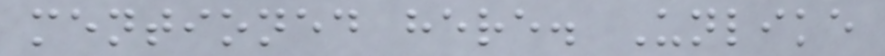mentioned here. Unlike
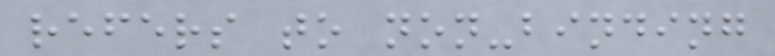refers to non-binding
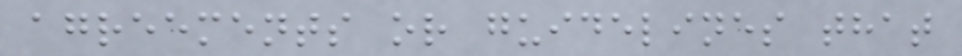agreements or guidelines that
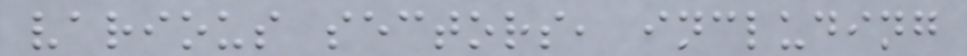various sectors, including
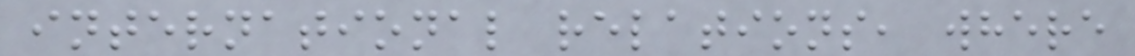international relations, where
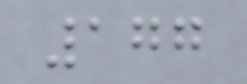177
